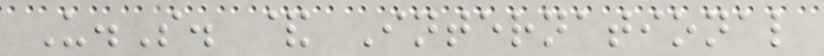U.S. & International
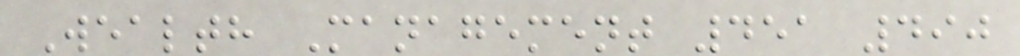Wealth Management 451 490
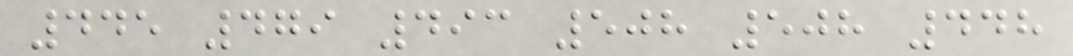445 479 493 508 508 448
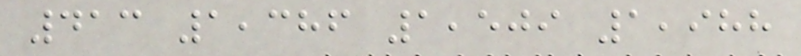413 1,386 1,509 1,988
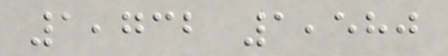1,732 1,580
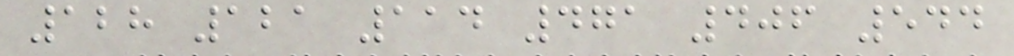128 121 114 471 406 544
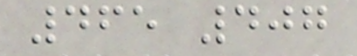465 407
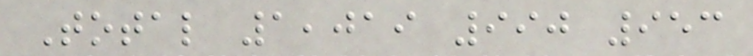Total 1,019 990 953
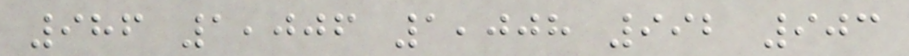986 1,006 1,008 992 903
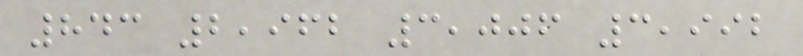843 2,962 3,006 3,992
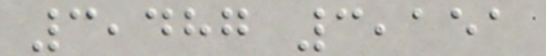3,487 3,151
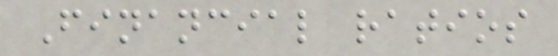Financial ratios
